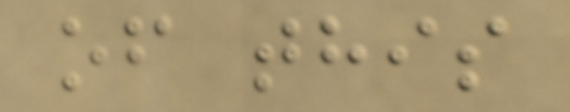of this
